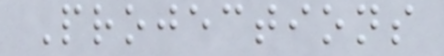Projections
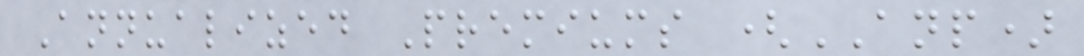Annualized Premiums (ANP)
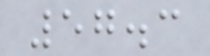57.3
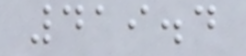419.4
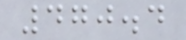470.4
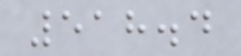518.4
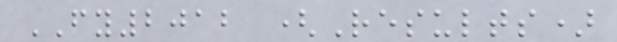FY2012 (Results)
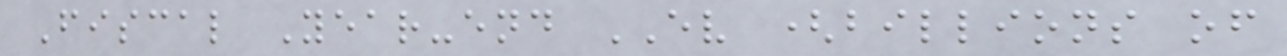Fiscal Year-end EV (billions of
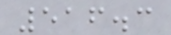516.3
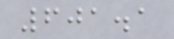601.1
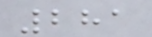281
